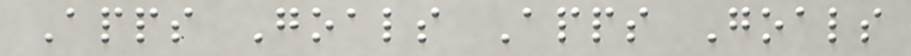Apps Goals Apps Goals
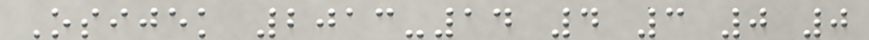Osijek 2013-14 4 3 0 0
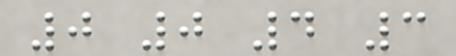0 0 4 3
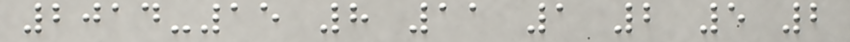2014-15 8 11 1 2 5 2
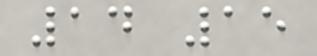14 15
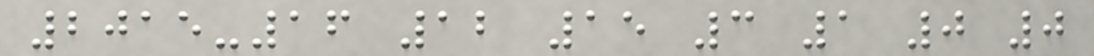2015-16 12 15 3 1 0 0
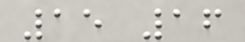15 16
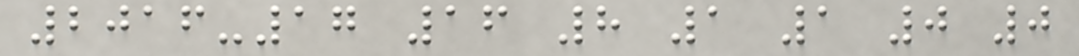2016-17 16 8 1 1 0 0
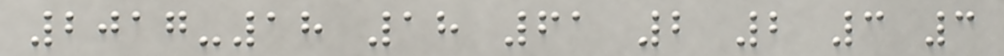2017-18 18 61 2 2 3 3
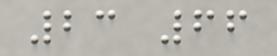23 66
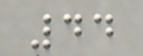44
